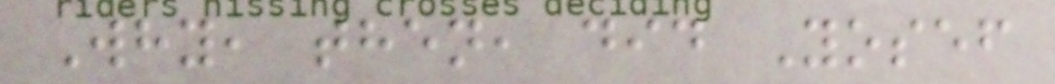Why, then, did Yosef
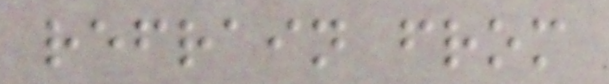refrain from
